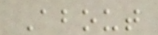About
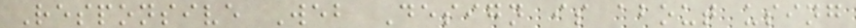Responsive Web Design is about using
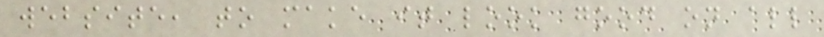website, to make it look good on all
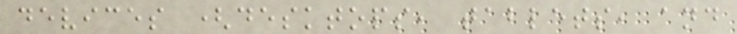devices (desktops, tablets, and
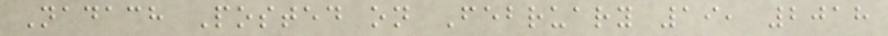Nadach Posted on February 19, 2018
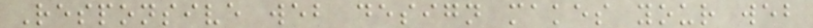Responsive web design makes your web
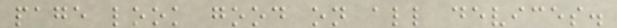page look good on all devices.
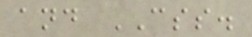and CSS.
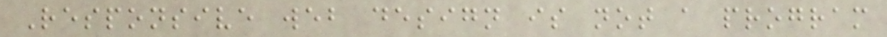Responsive web design is not a program
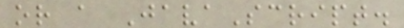or a JavaScript.
